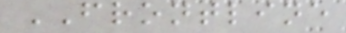FRONTLINE
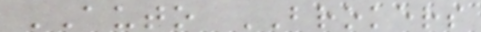AUTO BROKERS
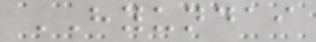HYUNDAI
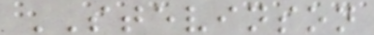STEVINSON
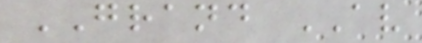GRAND AV
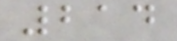214
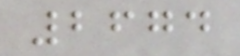2674
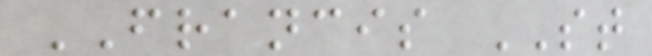FRANCIS ST
